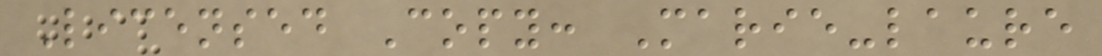Licensed Copy: Marie-laure
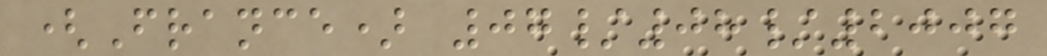(France) 07/08/2007
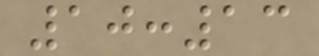10:13
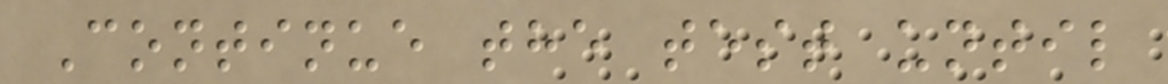Continue the test until
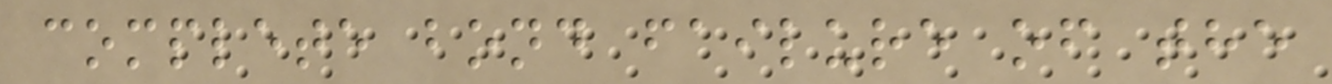complete bond failure of the
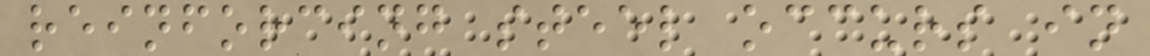reinforcing steel occurs in
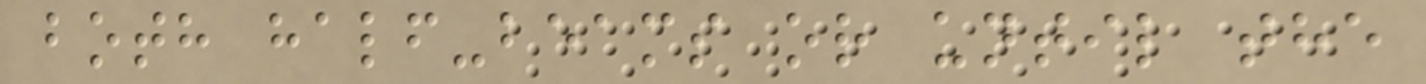both half-beams or until the
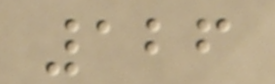126
